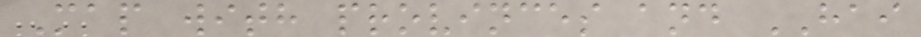Map with provinces and HAI
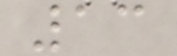13
